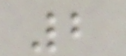2
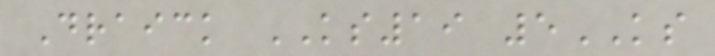Draick KS19 5KS
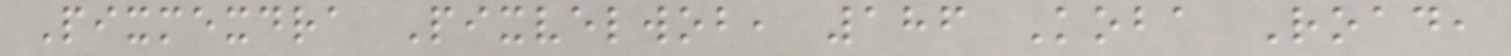Pixmexdra Pixvelwob, 186 Koba Road,
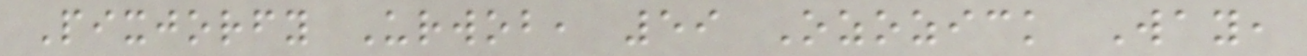Pixjorfy Urwob, 59 Ozozick Way,
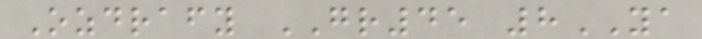Ozdrafy GR45 8YA
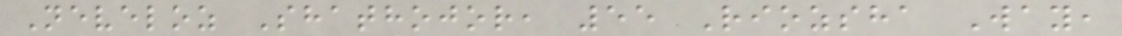Neveloz Shathojor, 55 Riozsha Way,
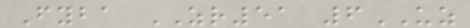Fyba ZR51 6UZ
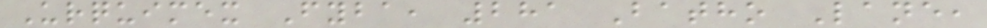Urquimex Fyba, 281 Batho Lane,
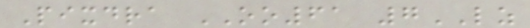Pixdra OO61 7LZ
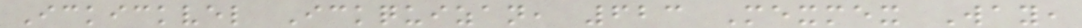Ickickvel Ickquizan, 623 Mexmex Way,
